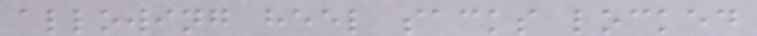allowing heel sacks locked
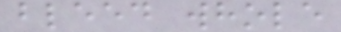bleed whole
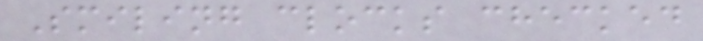Smiling clocks checked
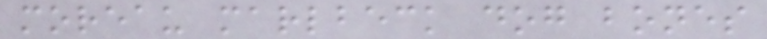moreau marlbeck dog bones
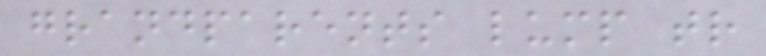grandparents lump tr
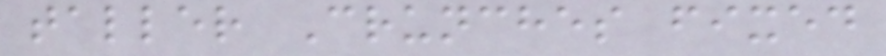taller Crunches fixed
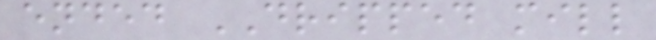ended DRIPPED mill
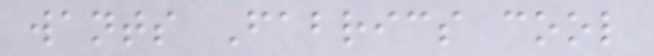wants Fabrics cool
